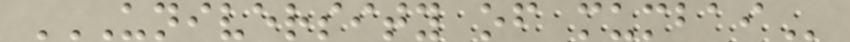UNIVERSITY OF MUMBAI
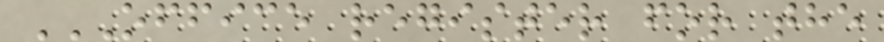OFFICE REGISTER FOR THE
